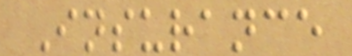Insurance
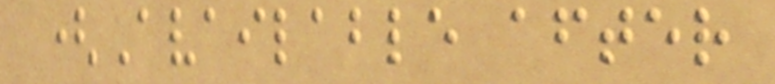(Available after
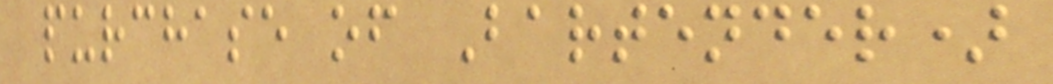purchase of Bartender)
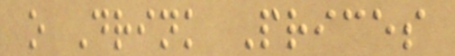o Drink Prices
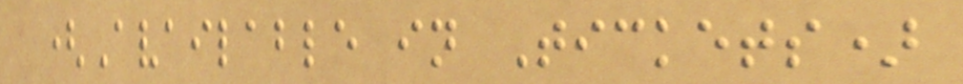(Available in Tickets)
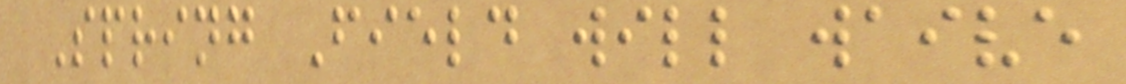Spring Field will waive
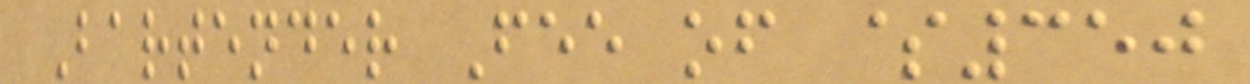Bartender Fee of $350
